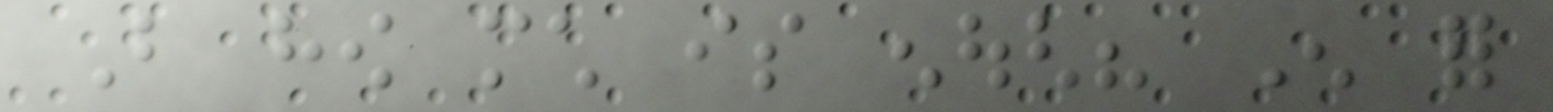But how much is enough? Enough for
